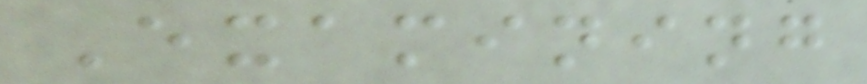Examining
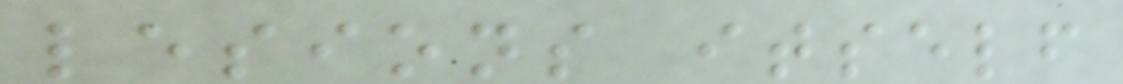lesions itself
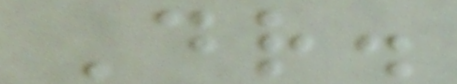Dr.
